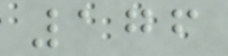176
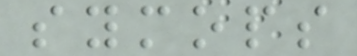symops
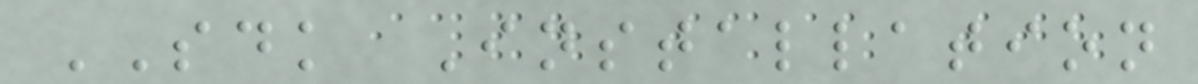SDK Installation
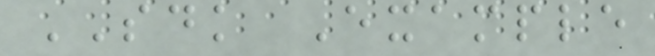SDK Example
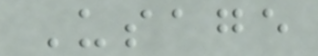Usage
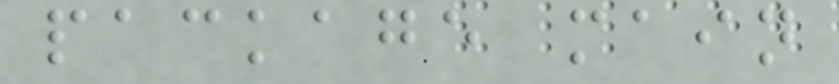package main
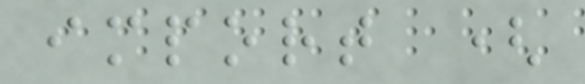import (
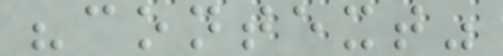"context"
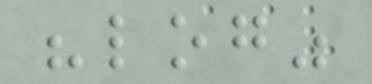"log"
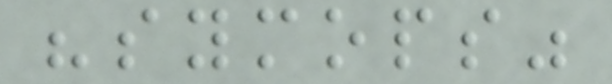"symops"
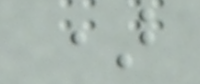)
